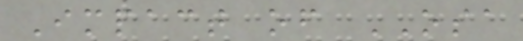Impact of OSA
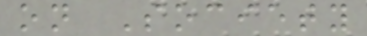on Society
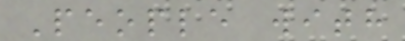People with
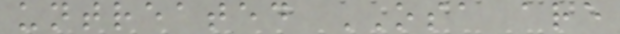untreated OSA are
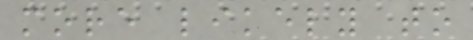more likely to
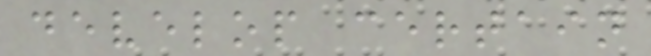develop certain
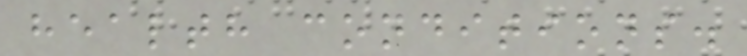health conditions.
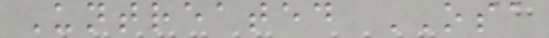Untreated OSA
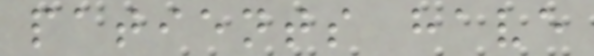patients have
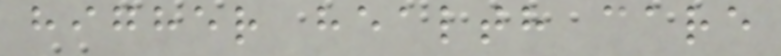higher health care
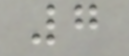7
